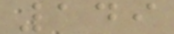149
